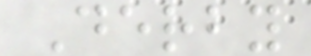Derby
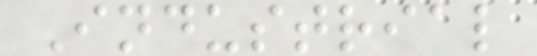Industrial
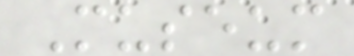Museum
